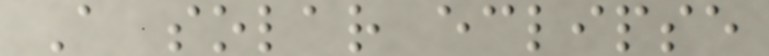A solar eclipse
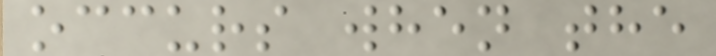occurs when the
